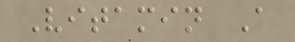Vitamin A
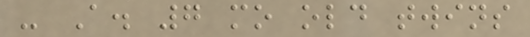- A. 7 mo old twins
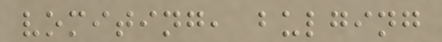vomiting, bulging
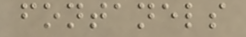fontanels
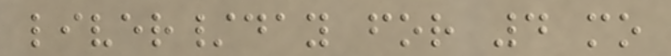liver/day for 4 mo
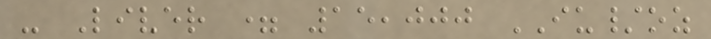- Liver = 15,000 IU/oz
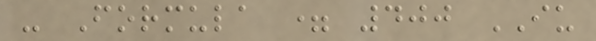- Formula = 400 IU
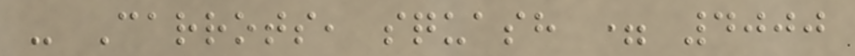- Carrots, squash = 4000
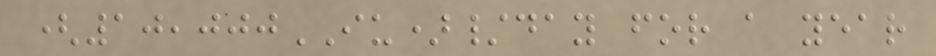(10,000IU)/day for a year
